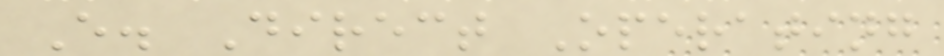E. Direct Operating
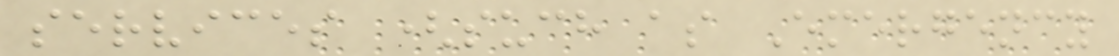services (such as Emergency
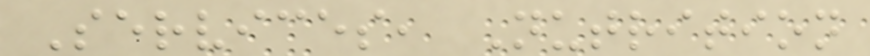Services, Nutrition
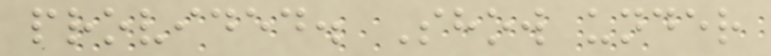provided. Show under
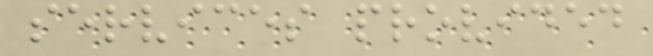services provided
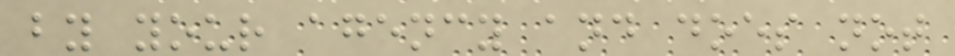by your agency and does not
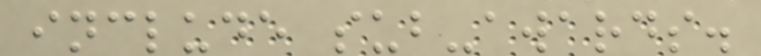include sub-awards.
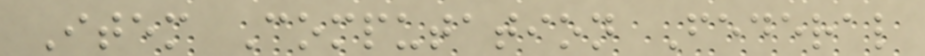Item Computation Federal
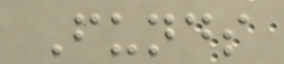Funds
